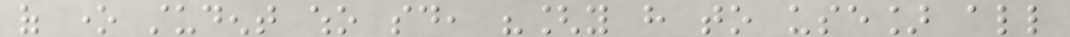of one student who said, "[you have to use] all
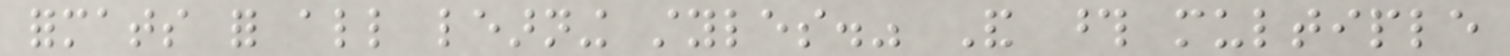formats for all learning styles." And those multiple
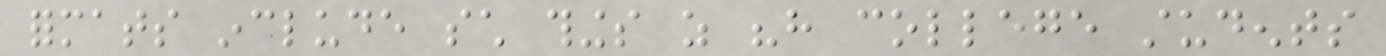formats include such things as "have college students
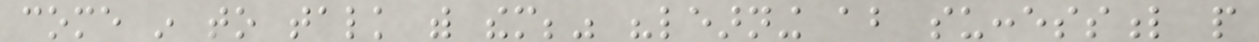come in to talk with them;" "learning about successful people
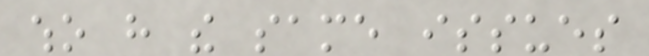who have the same issues
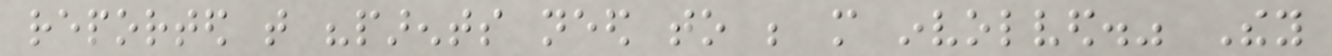reported that "parents need to be more involved." They
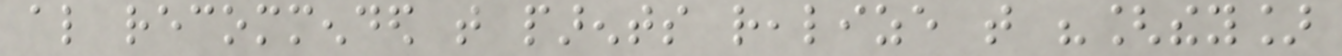also recommended that parents realize that "[they]
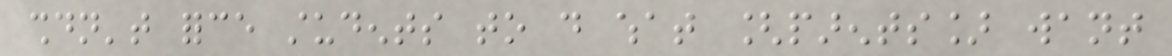shouldn't force students to do what [parents] want
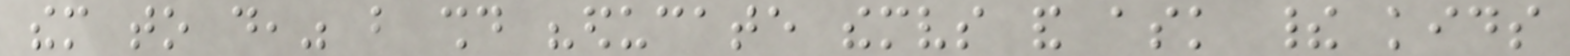them to do," but should "educate themselves and ask their kids
